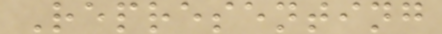Representing
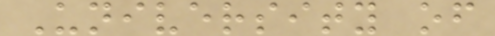University of
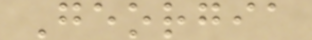Georgia
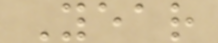Year
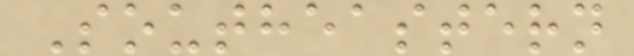Southeastern
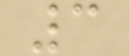3
